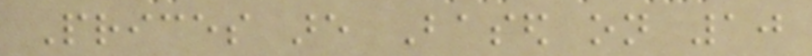Prices are Based on 10
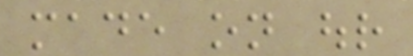made on our
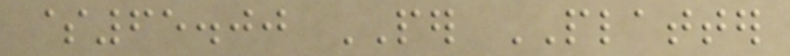$65.00 PER PLATTER
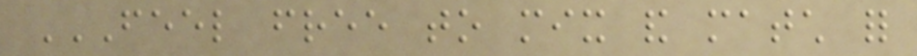FEEL FREE TO MIX AND MATCH FOR
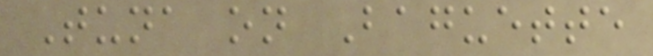Tuna on Baguette
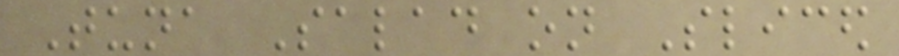Tuna Salad on Sliced
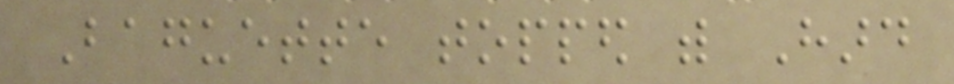Baguette topped with Hard
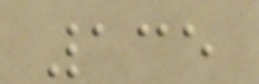135
